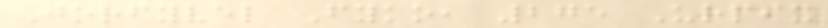Jorfyvel Fyko, 275 Urpix
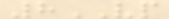8VP
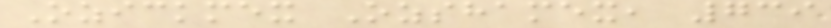Ozickmex Ozshamex, 739
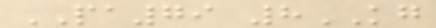PA79 8KG
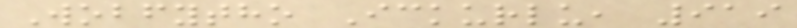Wobfytho Ickurlu, 919
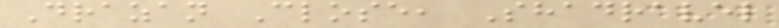Drazan Close, Shadravel
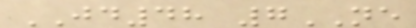JD48 7NE
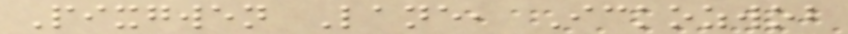Pixgwen Lane, Ickozwob
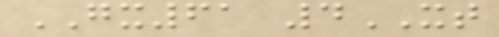GX61 4XT
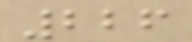226
